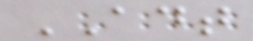ADT
